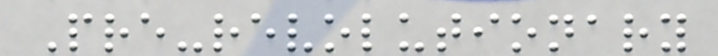Pre-revolutionary
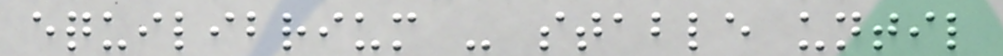equilibrium - stable until
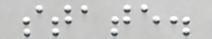state.
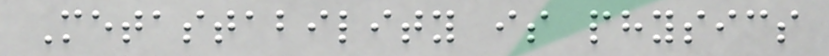Metastability is physics
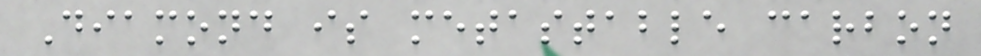Diamond is metastable carbon
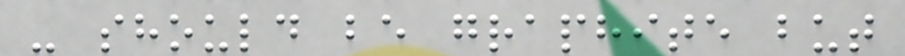- should be graphite but
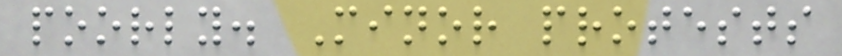poorly. Minor protests
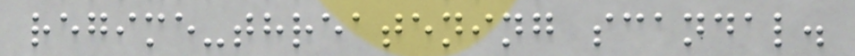regime-threatening scandal.
